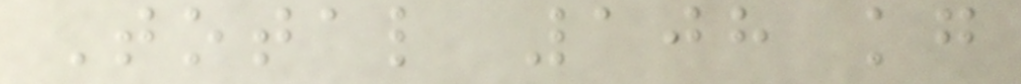Total 108 kg
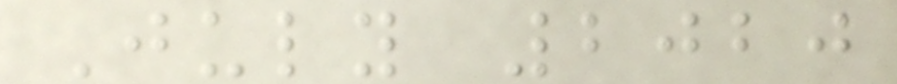July 2020
